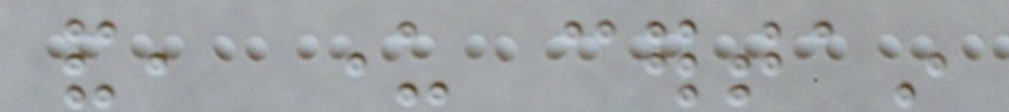and, under certain
